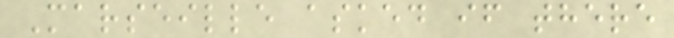Marseille asked if there
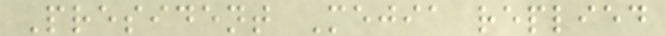President Mejia replied
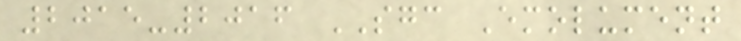2015-2016 SGC Emolument
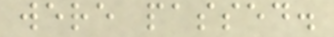were passed.
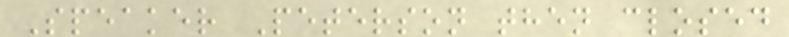Speaker Peterson then closed
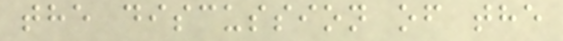the discussion of the
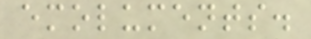emoluments.
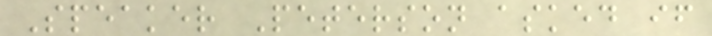Speaker Peterson asked if
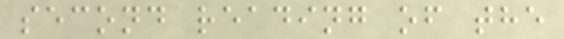second reading of the
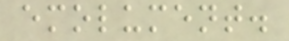emolument.
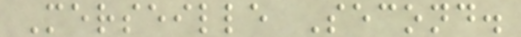Merseille Second.
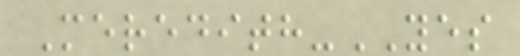Meredith-YES
